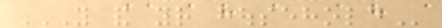YOU AND YOUR HOUSEHOLD
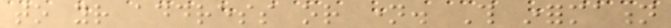to your address or name. This information
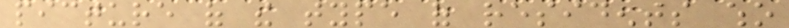picture of the type of residents who
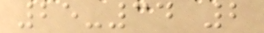25-34 2
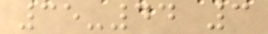35-44 3
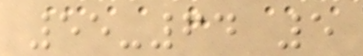55-64 5
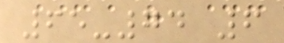65-74 6
